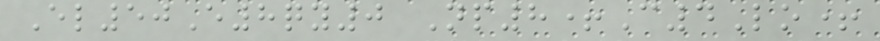El50E8qy0 Np8+C4Lo+
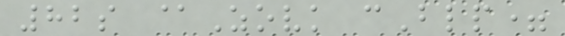82s @Zovk cBlp=
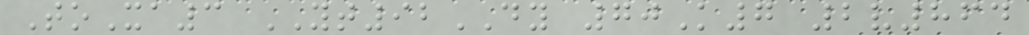ToXa3 YT92DY 70K7 2v864
